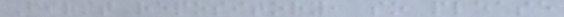First repository, so please
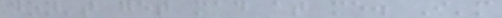don't get mad at me. I'm
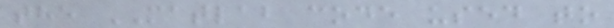the MATLAB code used to
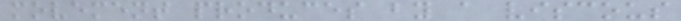movement produces by a viscous
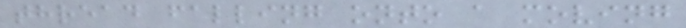thread falling onto a moving
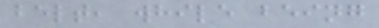belt, while being
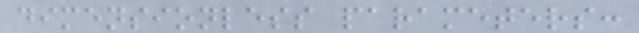dimensionless parameters:
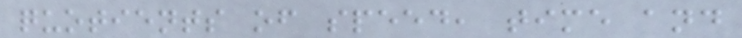quotients of speed, time and
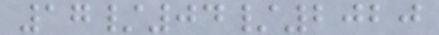17/04/2020
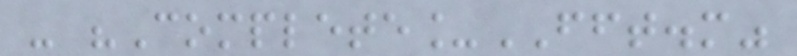- "Complete_FFT.m"
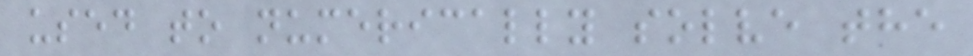used to numerically solve the
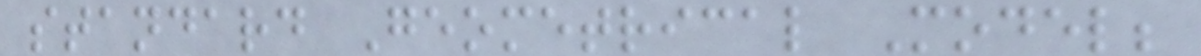standard Geometrical Model;
